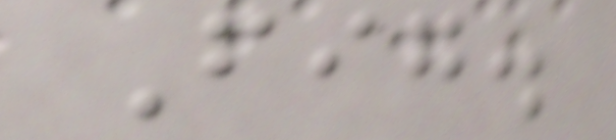Fig.
